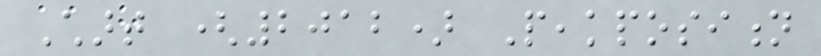Chart (2012) Peakposition
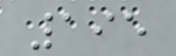195
